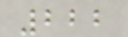222
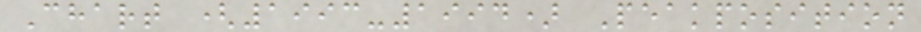Chart (1993-1994) Peakposition
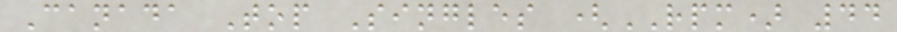Canada Top Singles (RPM) 44
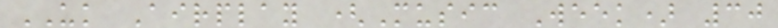UK Airplay (Music Week) 30
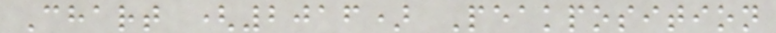Chart (2016) Peakposition
